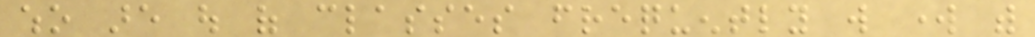who are out of classes frequently will work with
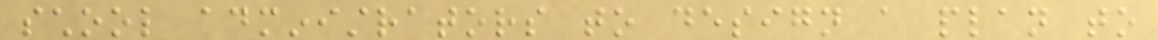school administrators to design a plan to
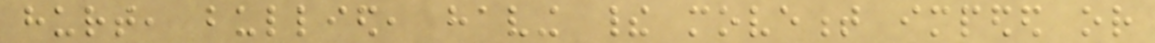hurt, bullied, having their movement impeded or
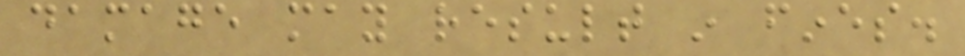damage may result in fines.
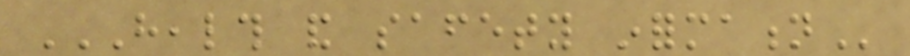HEALTH AND SAFETY INFORMATION
